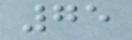75
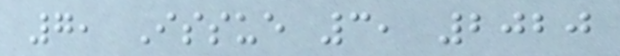7, Issue 3, 2020
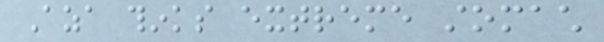Aza thinks extreme stomach
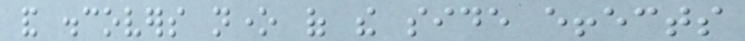and discovers none of the side effects
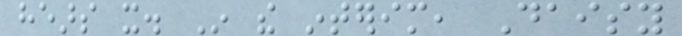hears it. In the interim, Daisy
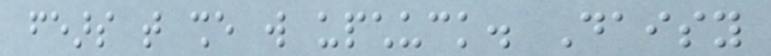fears that she will upchuck. Daisy
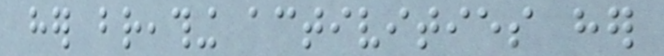her breathing activities her
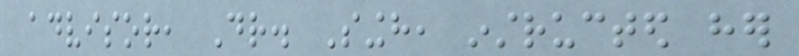advisor, Dr. Singh, instructed her
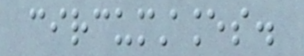circumstances.
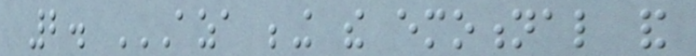2. AZA BEING THE EMOTIONAL AND
